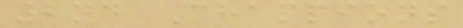2nd Champions
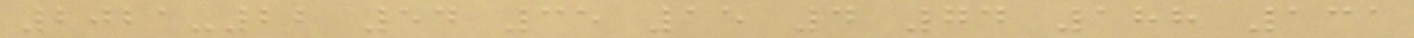2021-22 54 35 15 4 74 188 131
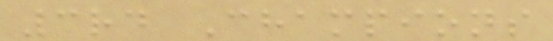3rd Champions
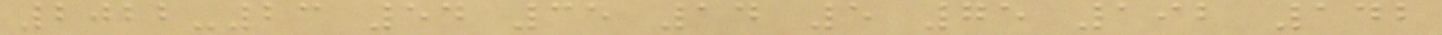2022-23 54 35 14 5 75 192 142
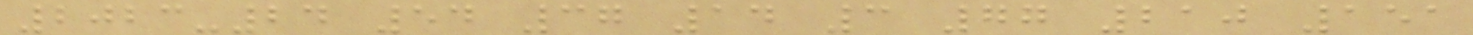2023-24 54 37 14 3 77 210 151
